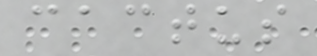cactus
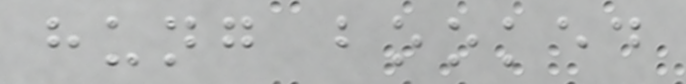hung booked
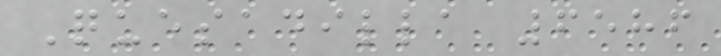Quesadilla 6586
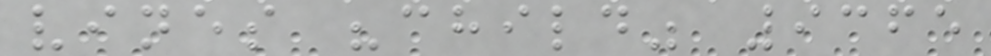vines "child" 9365
